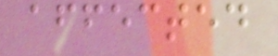affected
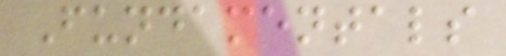Fundamentals
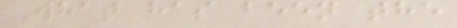What has been the
